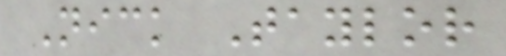Nick Taylor
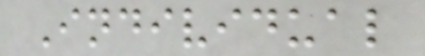Individual
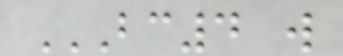BC4 W
